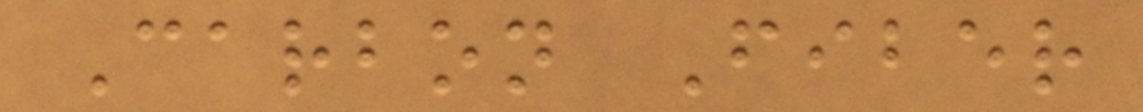Carbon Fiber
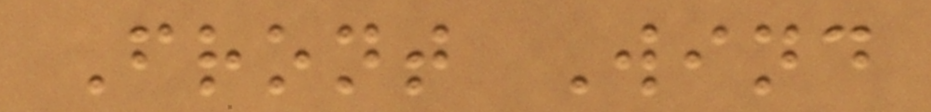Front Wind
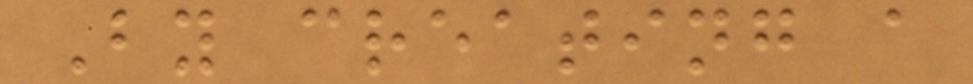By creating a
